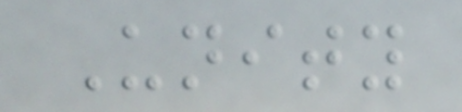Unity
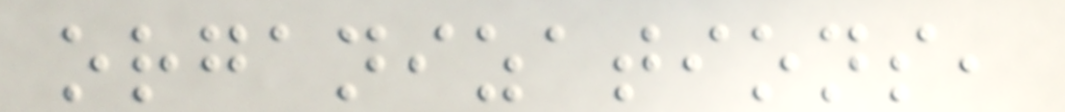organizations,
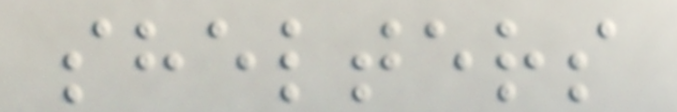shelters
